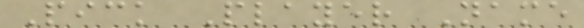Pick Player Name
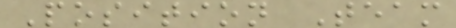Position Team
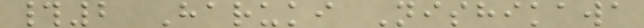#2 Haruki Nishikawa
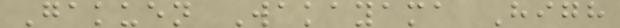Gakuen Wakayama High
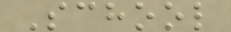School
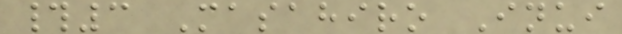#3 Masahiro Inui
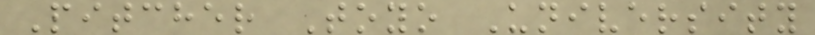Pitcher Toyo University
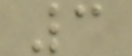3
